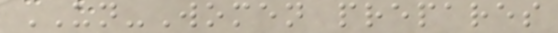UN-Women prepares
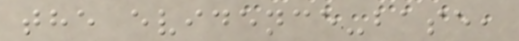the evidence-base,
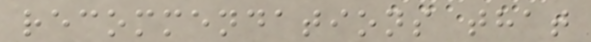recommendations that
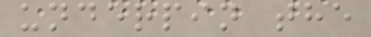underpin the
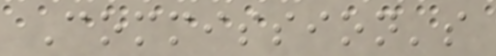Commission's
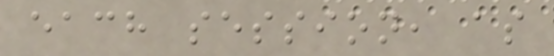each session, as
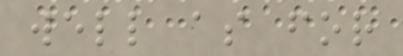well as for
